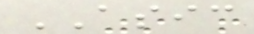ASIC
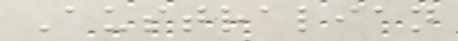Australian
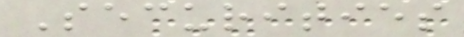Securities
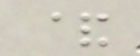&
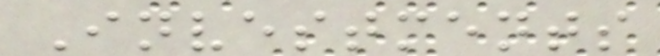Investments
